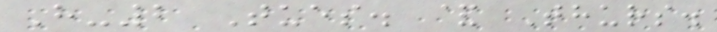H-2 Tues. & Thurs.
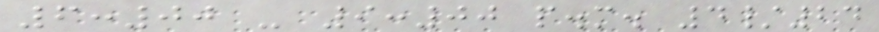6:00 - 9:00 p.m. 4/24
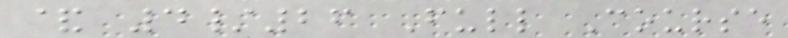& 4/26 Full Course
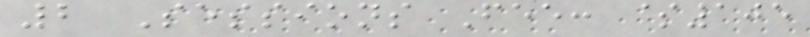2 Sessions Fee: $105
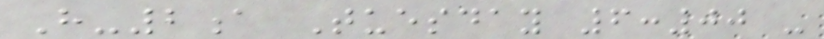H-2a Tuesday 6:00 -
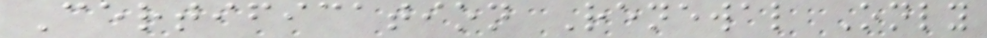Certification Renewal Only
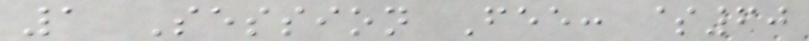1 Session Fee: $60
